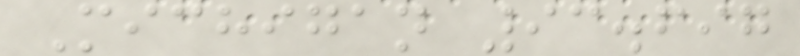Michigan 93.697
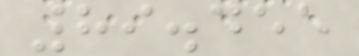89.455
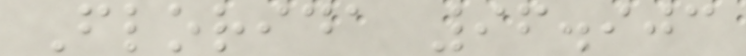Florida 96.903
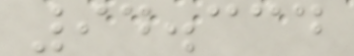94.334
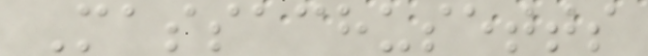Massachusetts
